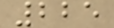225
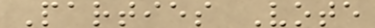Parties Vote
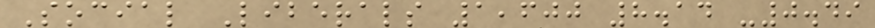Social Liberals 1,600 8.14 -0.49
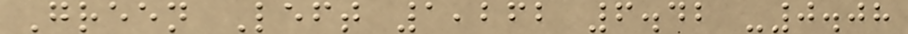Green Left 1,262 6.42 -0.08
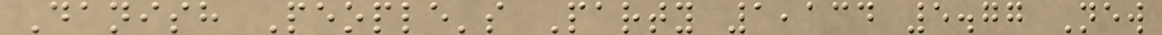Danish People's Party 1,134 5.77 New
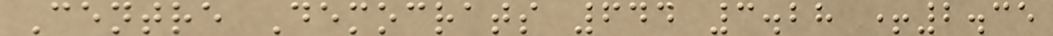Centre Democrats 644 3.28 +2.35
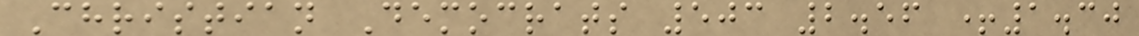Christian Democrats 503 2.56 +1.30
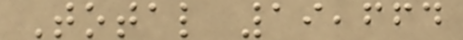Total 19,664
